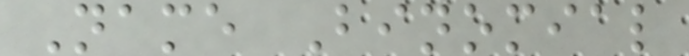Name Binomial
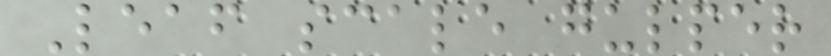Leaf scale gulper
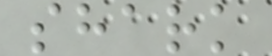shark
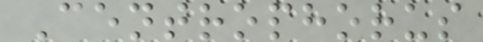Centrophorus
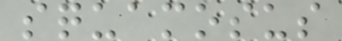squamosus
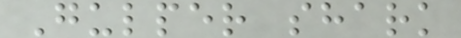Gulper shark
